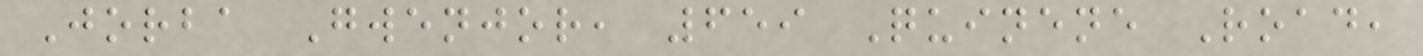Jorba Gwenjor, 659 Quinene Road,
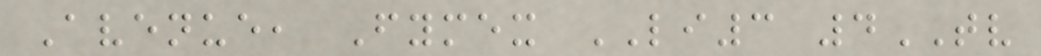Avenue, Fymex LI3 4TV
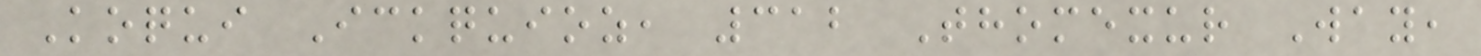Koqui Ickquioz, 312 Thomexur Way,
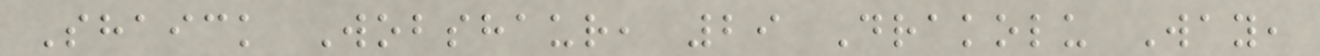Shaick Wobshaur, 29 Drakolu Way,
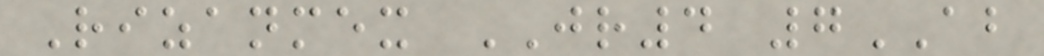Rizanmex JR4 7AB
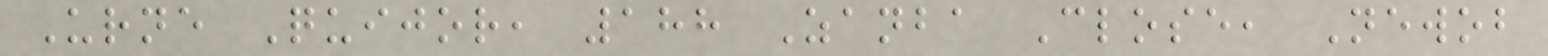Urne Quijor, 188 Zanba Close, Newob
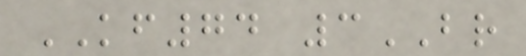KF74 3BR
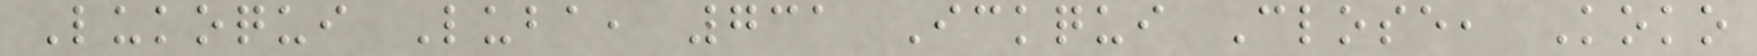Lukoqui Luba, 731 Ickqui Close, Koko
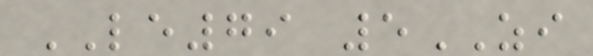LE79 5ZI
